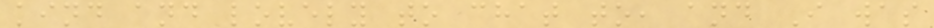kind and lovely to chat to, and I was
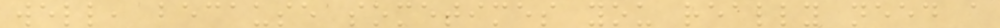well, because sometimes you really need a
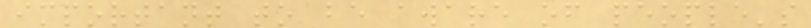important to be aware of people's
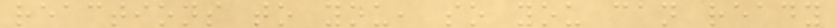reactions to you, so you can ready
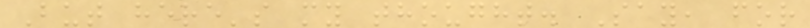But here's my thought. Say, for
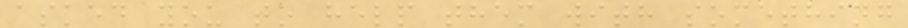asked you to help them with something
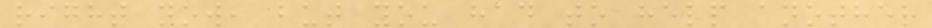right now, but you had to help another
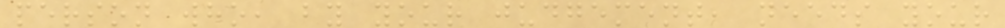person who, by your judgement, needs your
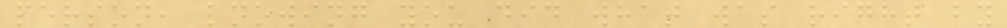person, knowing you did what was right by
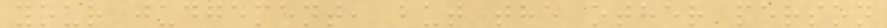your judgement, but the other person
